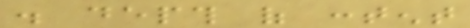. depth of content
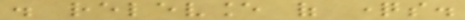. relevance of questions.
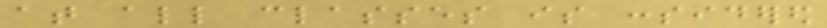at all classes is considered
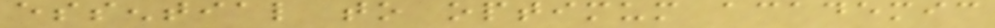essential to optimum academic
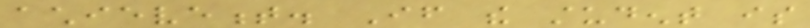achievement. If the student is
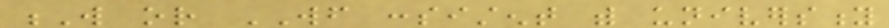W or WF consistent with university
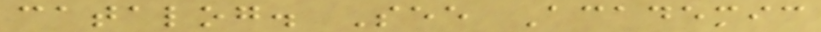catalog. See Academic
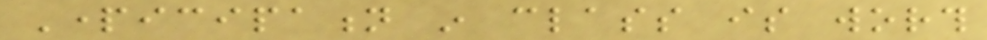Participation in class is worth
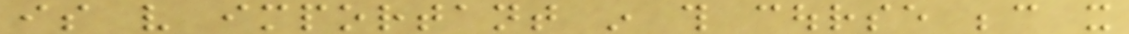is very important in this course because it
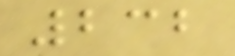232
